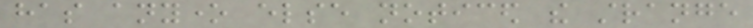has anyone else noticed the strange
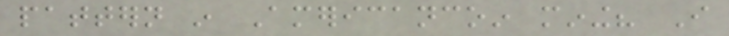pattern in Americancoin mining? I
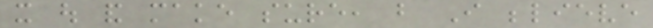it out and make sure, but I believe
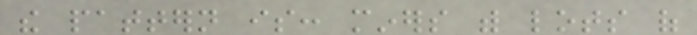the pattern is: miners with lots of
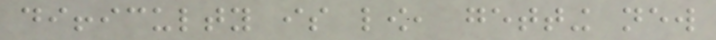difficulty is low, getting new
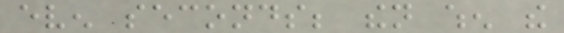even seconds; then when the
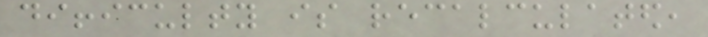difficulty is recalculated,
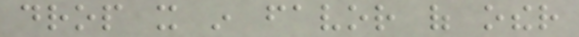drop it in favor of other
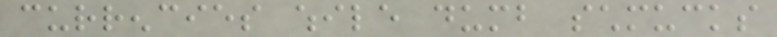currencies while dumb schmucks
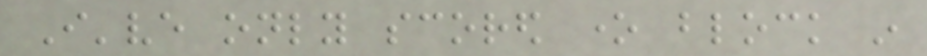I've only scored one block in
